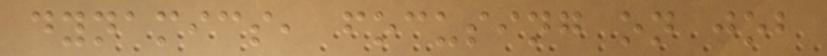dynamics, focusing on job
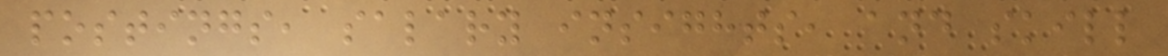postings, salary insights, and skill
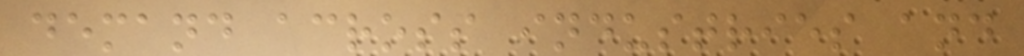demand across industries and
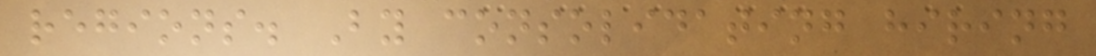regions. By consolidating hiring
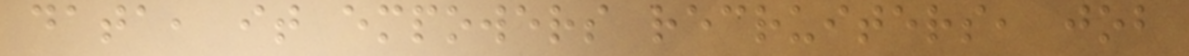data, it empowers recruiters, job
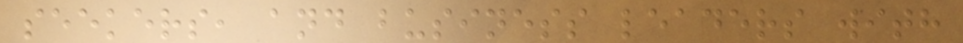seekers, and business leaders with
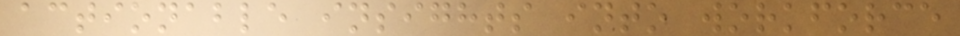actionable insights into workforce
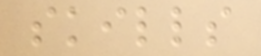skills
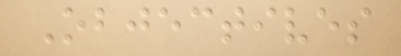Objectives
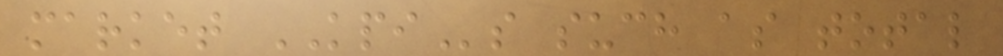market KPIs such as total
